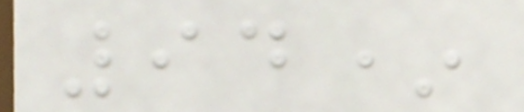94*
